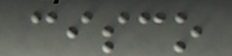cisco
